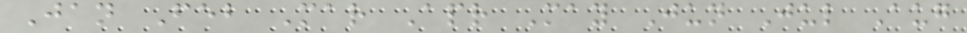Jan Feb Mar Apr May Jun Jul Aug
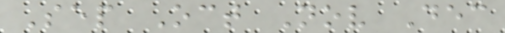Sep Oct Nov Dec
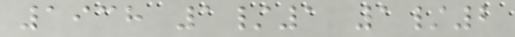1938 1/1 1/2
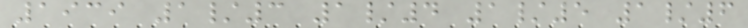1939 1/3 1/4 1/5 1/6
